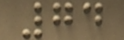74
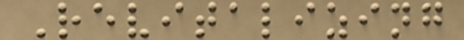Revitalizing
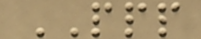PPP
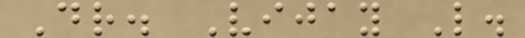Dr. Vijay L.
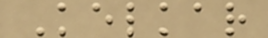Kelkar
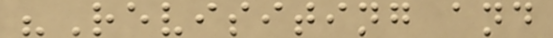"Revisiting and
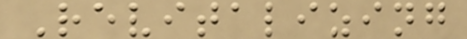Revitalizing
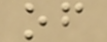of
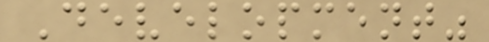Development"
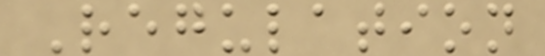Regulation
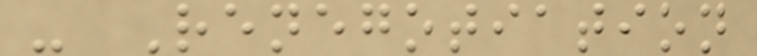- Renegotiation
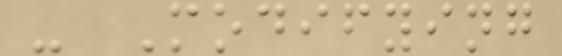- Modifying
